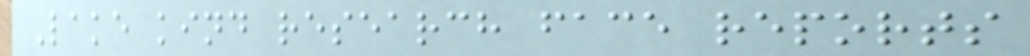Lake kind research face reports
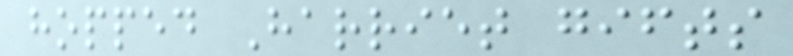hopped Harriet gifts
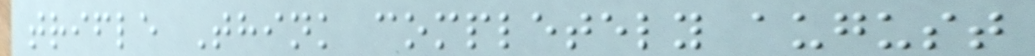trifle Think completely august
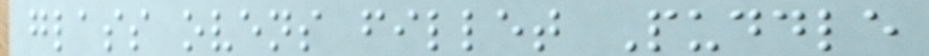glass ovens fillet Puddle
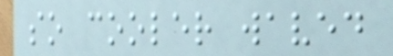so cooler waved
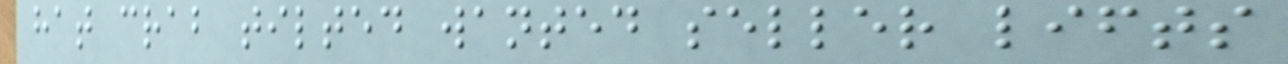hat crab tilted wanted seller lifts
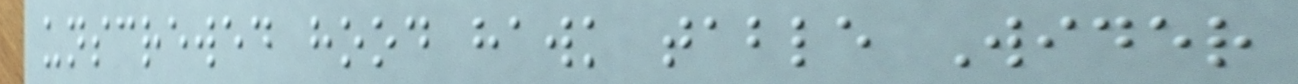unscrewed hood hawk table Wider
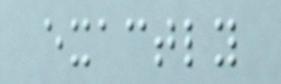exactly
